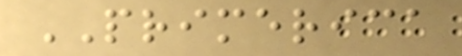PRIMERICA
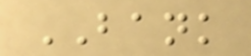BANK
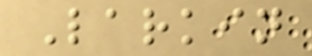Larkin
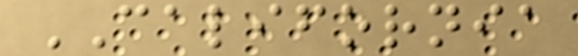CALIFORNIA
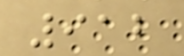912
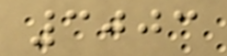3003
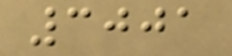3001
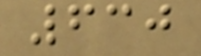630
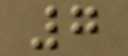7
